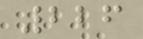226
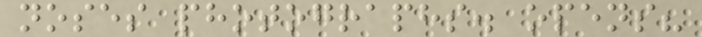noses photographs. opens?
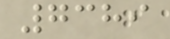7389
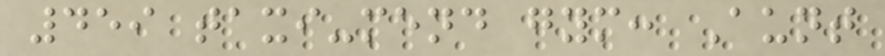459 taxi-mend gym: Aunt
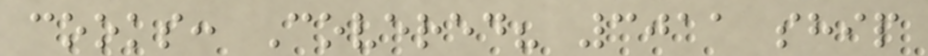cooks: Covered? 3011 ship
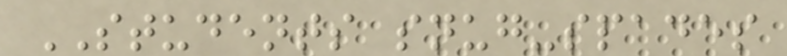STUDENTS snug-spades
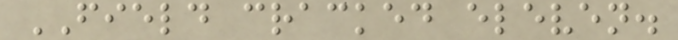FIELD cracked eleven.
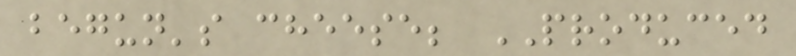begun's cheese; PRODUCED
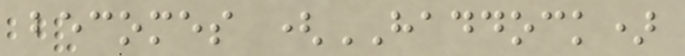becomes (HADDOCK)
